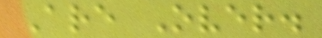Are Over.
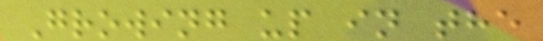Growing up in the
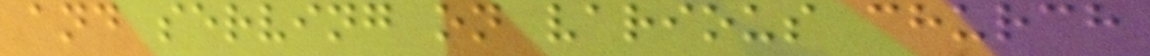and serving on various church
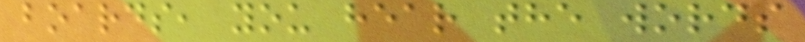boards, you hear the words
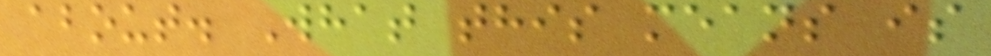about. What this means is
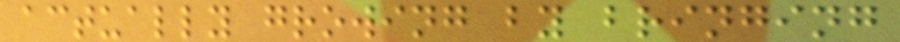actually growing by bringing
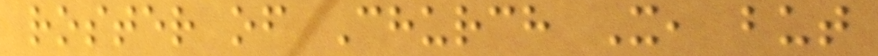roster of Church X, but
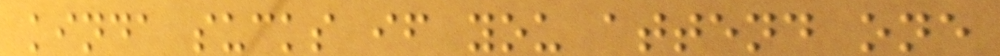kinda sucks if you attend one
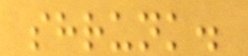shrunk.
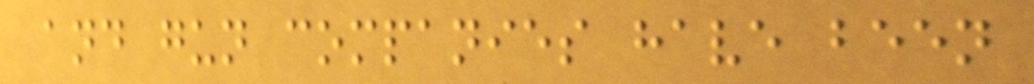and gun companies have been
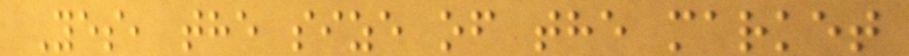Yes, the size of the market
